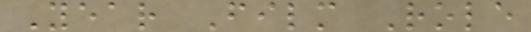Year Film Role
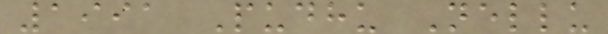1991 Pudhu Nellu
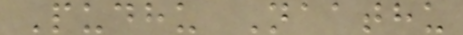Pudhu Naathu
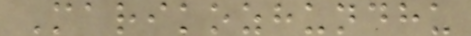Marikozhundhu
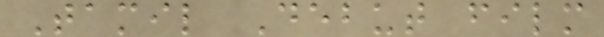Tamil Debut film
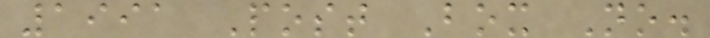1991 Post Box No.
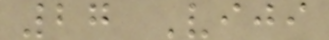27 Viji
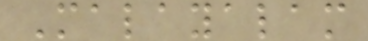Malayalam
